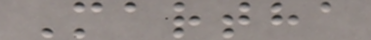Martha
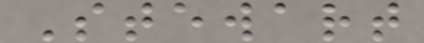Stewart
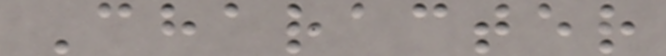Character
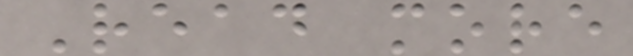Read more
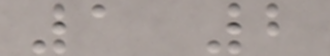1 2
